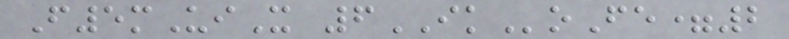F5mUiX 6IKoFe=2
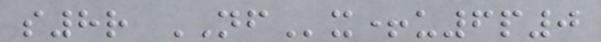s8r NFx+u6p0
